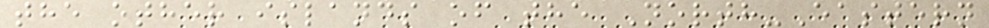the other islands of the North-Eastern
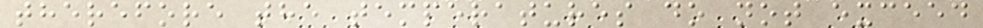therefore the temperatures do not exceed
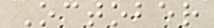October
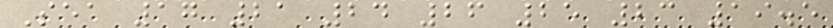Sea 17 21 24 26 25 23 19.5
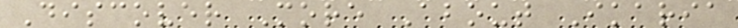Discover More About Ikaria
